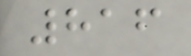816
